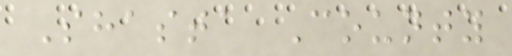Shasta County
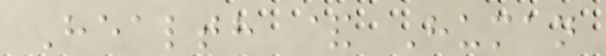Health & Human
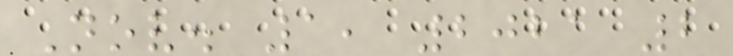Nov. 1, 2021 2
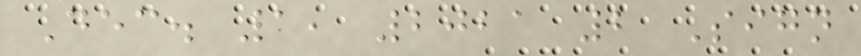Dec. 1, 2021 2 Sign
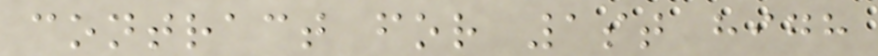contract for 1st high
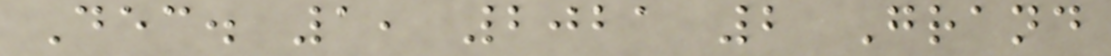Dec. 1, 2021 2 Grand
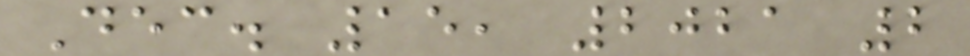Dec. 15, 2021 2
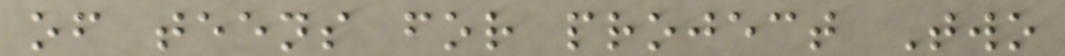of teens for project Two
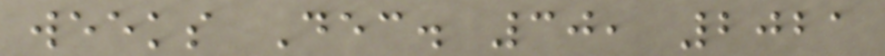weeks Dec. 30, 2021
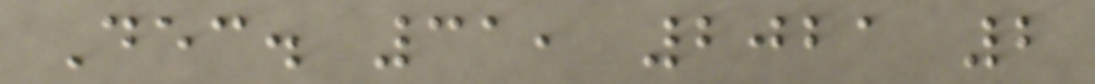Dec. 31, 2021 2
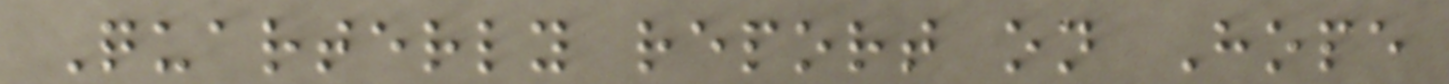Quarterly report on Hope
